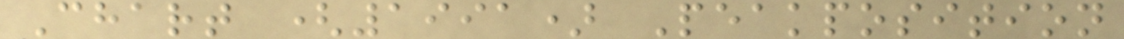Chart (1991) Peakposition
